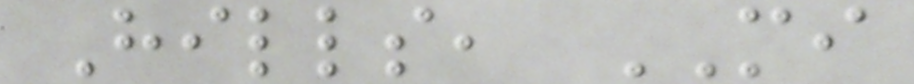Hills, MI
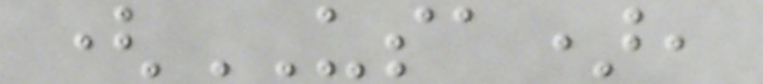(USA),
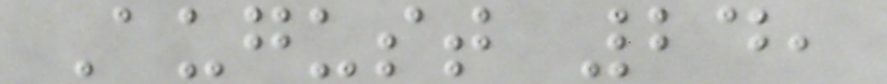August 24,
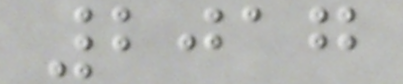2017
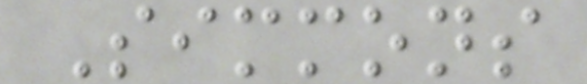Simmons
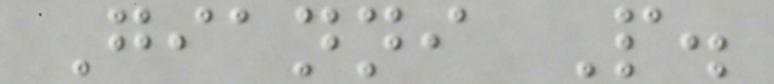Gianni P.
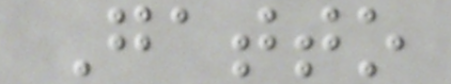Gatto
